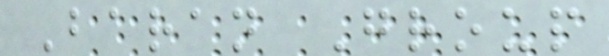Baran Group
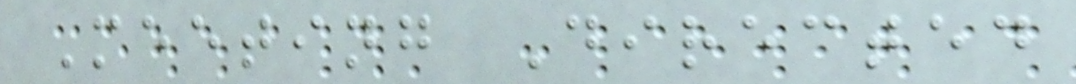Meeting Directed
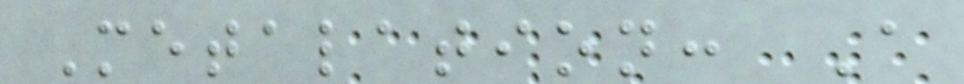Metalation: A
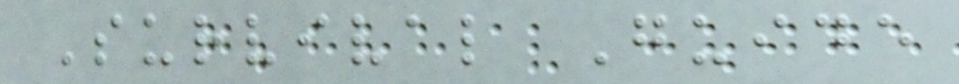Survival Guide
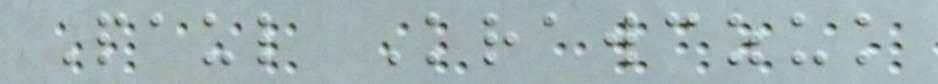Paul Krawczuk
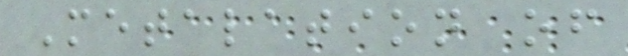Metalation of
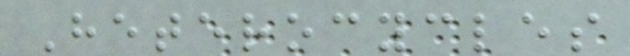Heterocycles
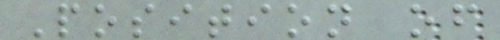Position of
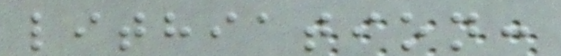lithiation:
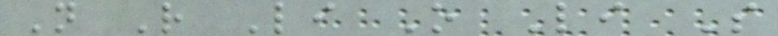N R Li O Li S
